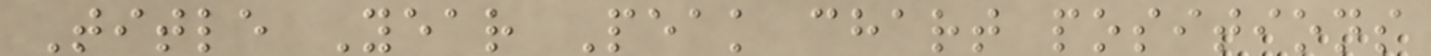Title Year Peak chart positions
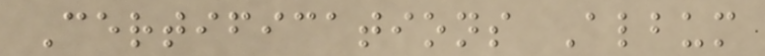Certifications Album
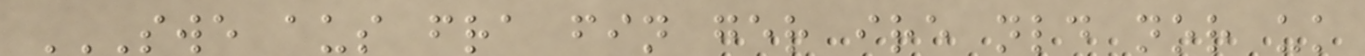SWE AUS FRA FIN GER IRE NLD NOR UK
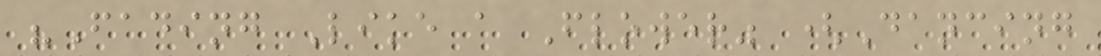"Fading Like a Flower" (Dancing
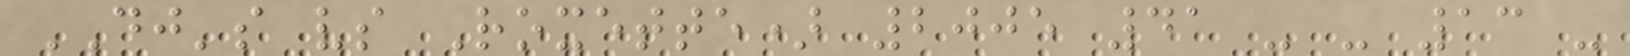DJ's vs Roxette) 2005 41 - - 13 -
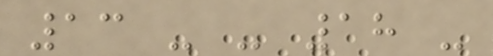13 - - 18 -
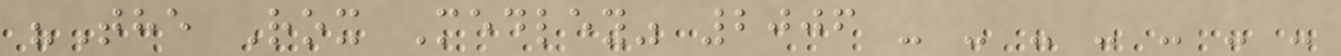"The Rox Medley" 2006 - - - - - - -
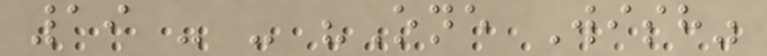19 - - "One Wish"
